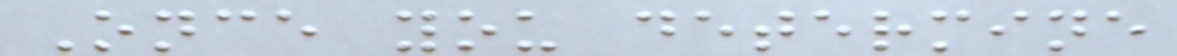Once you determine
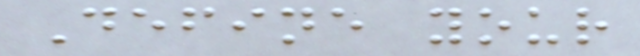Define your
